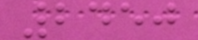2450
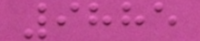9885
